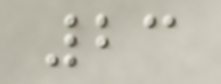23
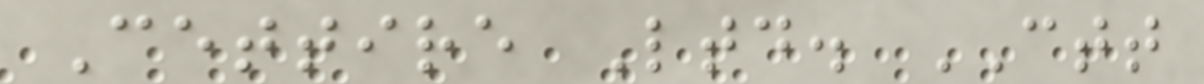Cettire Ltd. CTT
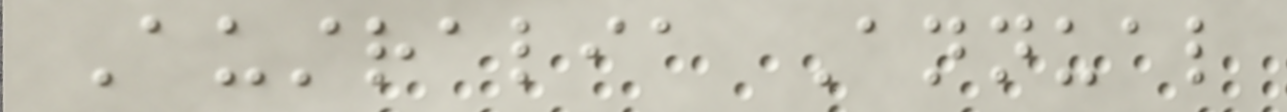Australia Annual
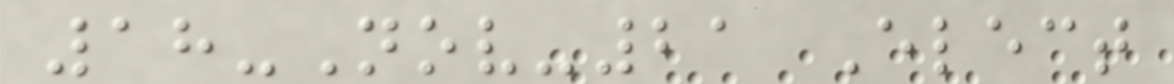18-Nov-21 Elect
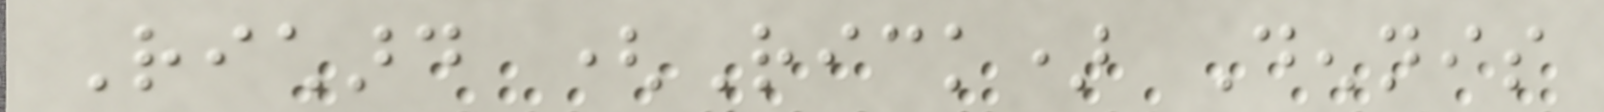Richard (Rick) Dennis
